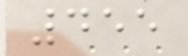455
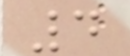4
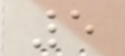5
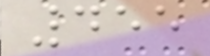455
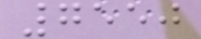7550
